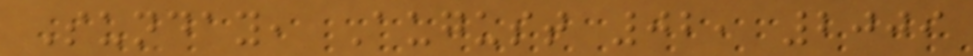Sunday, August 02, 2009
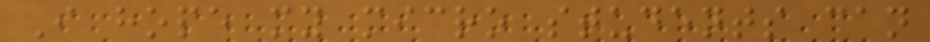I hope my micro students can
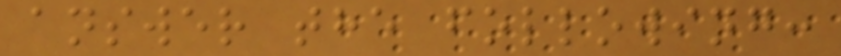answer the following:
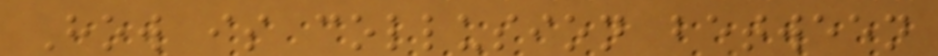How is collusion between
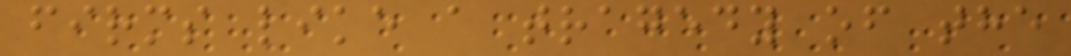firms like a tragedy of the
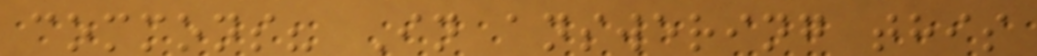commons? In answering this
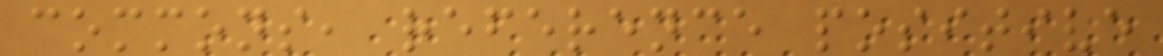commons, reference positive
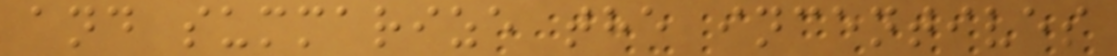and summarize the incentives
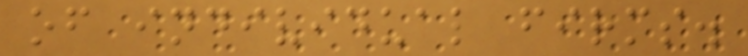of individual firms.
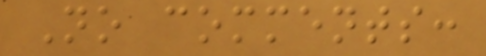No comments:
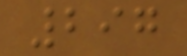297
